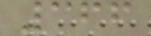366
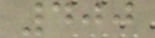400
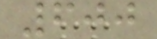600
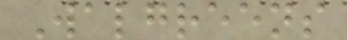Walgreens
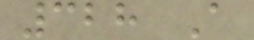328 A
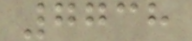7738
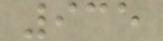935
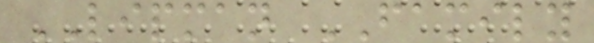LIPMAN FAMILY
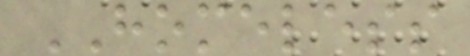HOMELESS
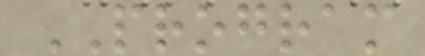PROGRAM
